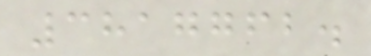3817762.
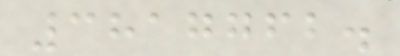3817762.
